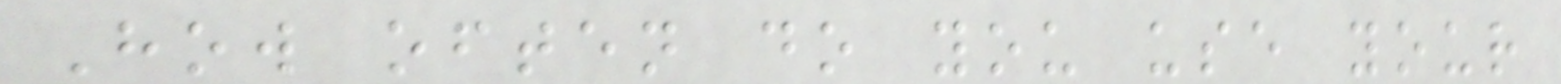How often do you use your
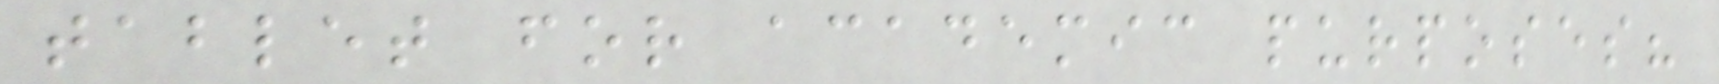tablet for academic purposes?
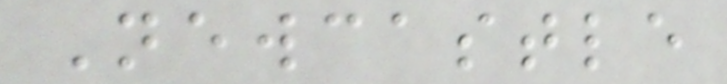Newcastle
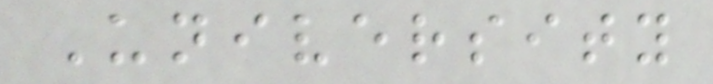University
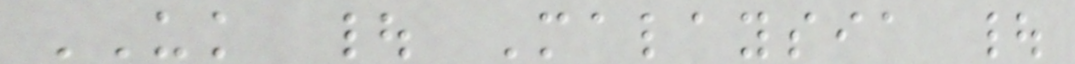UK | Malaysia |
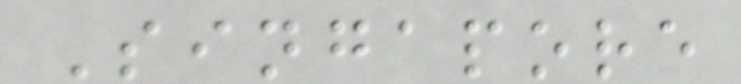Singapore
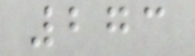273
